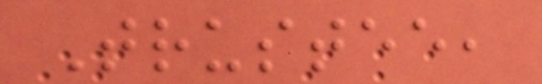Trustee,
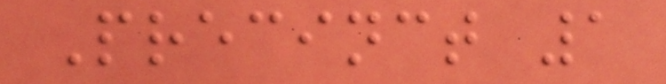Precinct 1
